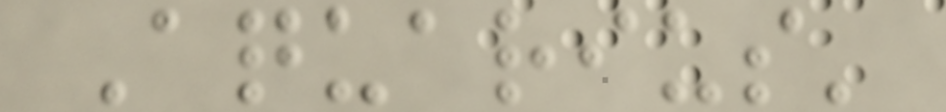Aquarius'
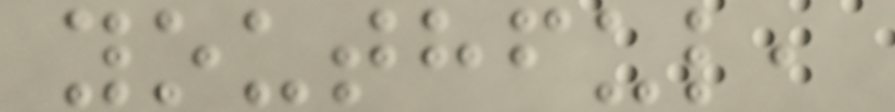youthful,
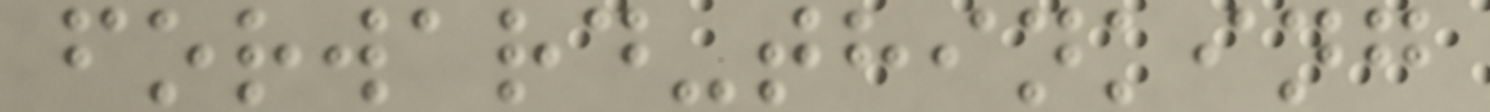forward-thinking
